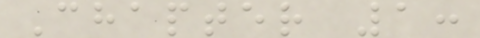Chapter 1:
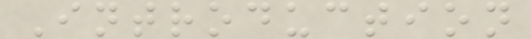Introduction
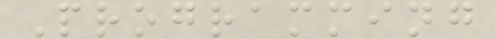Programming
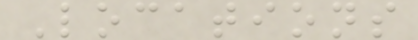Locations
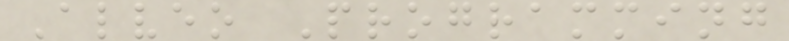Alveo Programming
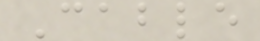Cable
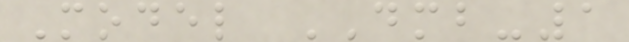Model DMB-1
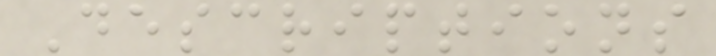Descriptions
